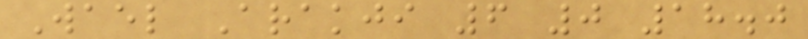Wael Arakji 6 0 18.0
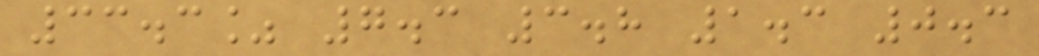33.3% 7.3 3.8 1.3 0.3
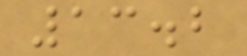13.2
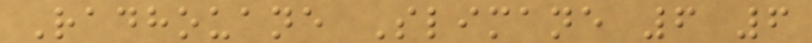Radhouane Slimane 6 6
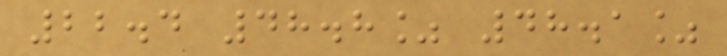22.4 48.8% 48.1%
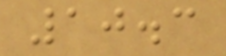10.3
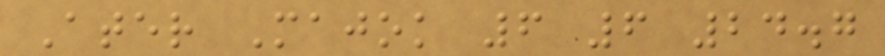Ater Majok 6 6 24.7
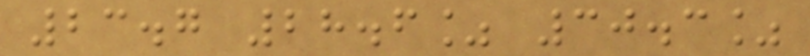23.7 28.6% 30.3%
